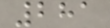281
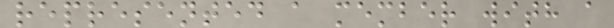represented a member with a
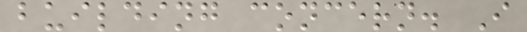building concern. I
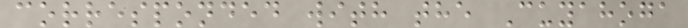corresponded with the Cuyahoga
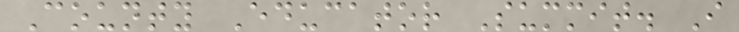County Educator Summit. I
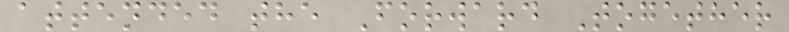attended the Forward Together
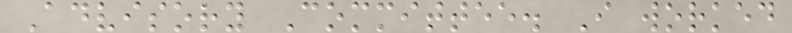Advisory Committee. I worked
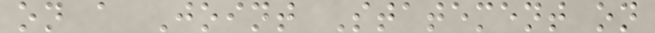on a Joint Statement on
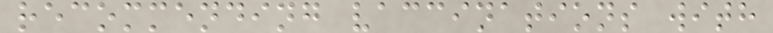recommending vaccinations with
